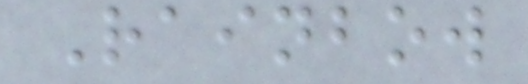Rainbow
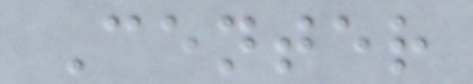Center
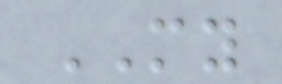MY
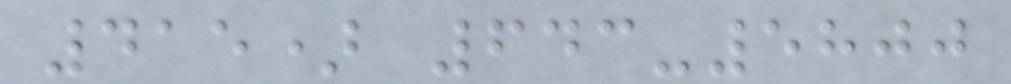415) 643-5800
